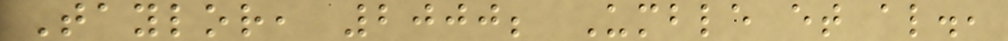Taylor, 2000; Umble et al.,
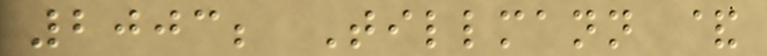2003; Tillmann &
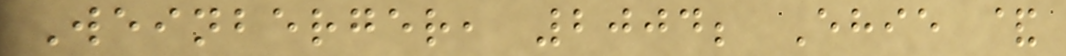Weinberger, 2004; Ehie &
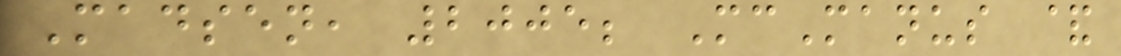Madsen, 2005; McManus &
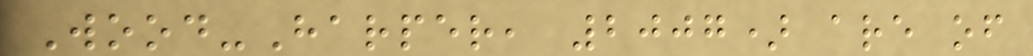Wood-Harper, 2007) are of
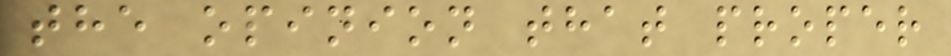the opinion that proper
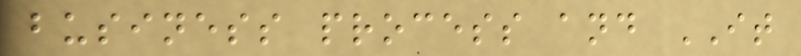business process and IT
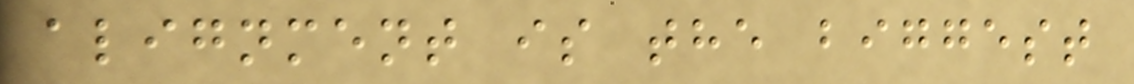alignment is the biggest
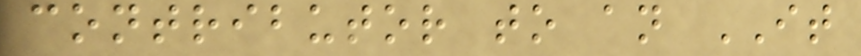contributor to an IT
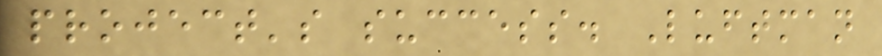project's success. Luftman
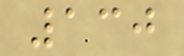130
